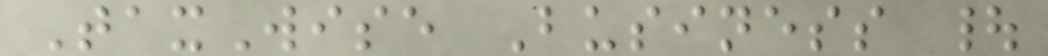TaxWise Business |
